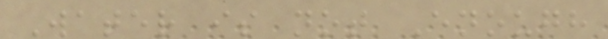Water is not Enough
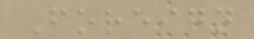Foreign
